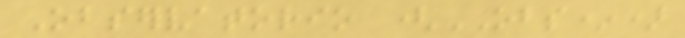Observatorio (OBS*)
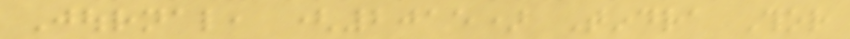Journal, (2015) Tindra Thor
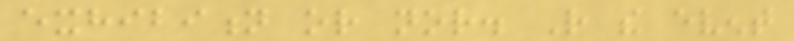exhibition or nor. Rather the event
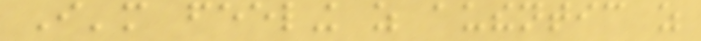I'm feeling as authentic as
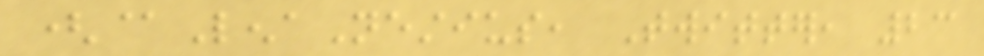(@LenaNestius, Twitter, 23
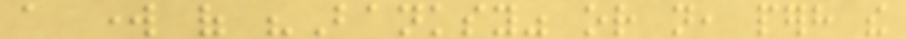a work of "Banksy" or not, perhaps the
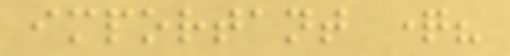important question?
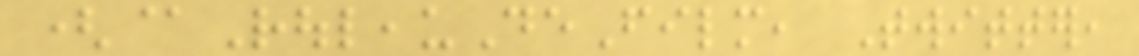(@RouleauDeFilm, Twitter,
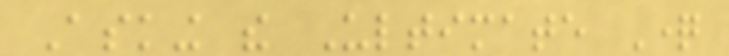Asking the Ultimate Question
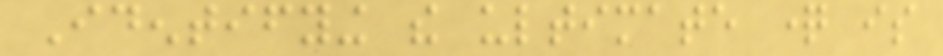Identifying the ultimate question is
